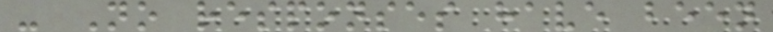- No responses have been
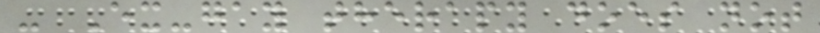- Ex-gay therapy does not
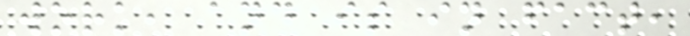work, and is in fact,
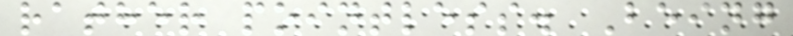rather pointless. Being
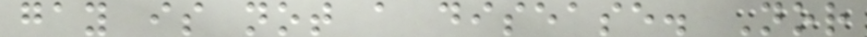gay is not a disease. Nor
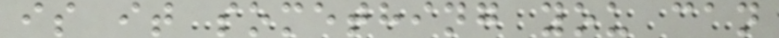is it something you can
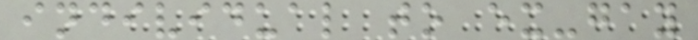individual to ex-gay
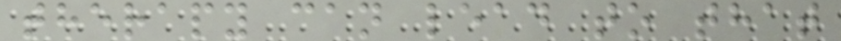therapy can lead to that
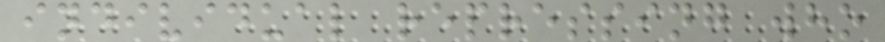individual repressing who
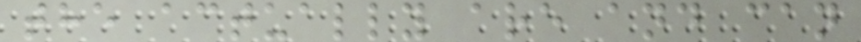the actually are and can
